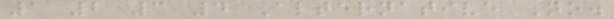1 2 3 4 Alternative No.
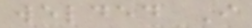welded I
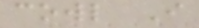cowl I
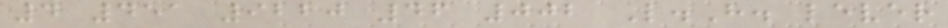4 451 9220 46 002 L.H. lever
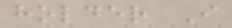holder I
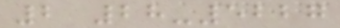2 28-5227
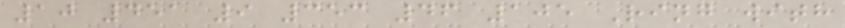10 451 9 353 46 105 Ring with
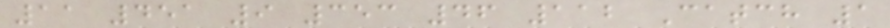11 451 9 353 46 112 Catch 1
